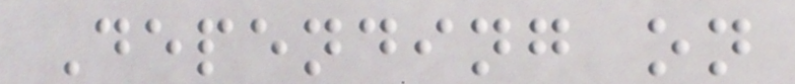Depending on
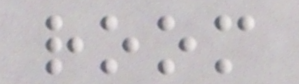room
